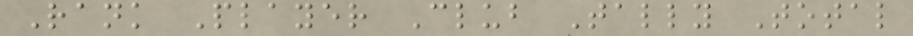Rank Player Club Tally Total
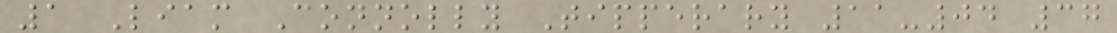1 Liam Connolly Tipperary 11-04 37
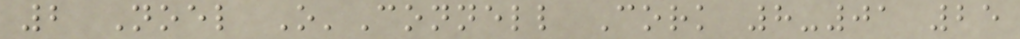2 Noel O'Connell Cork 8-01 25
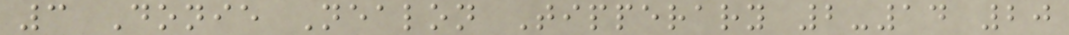3 Donie Nealon Tipperary 2-14 20
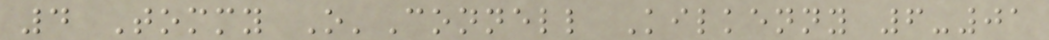4 Tommy O'Connell Kilkenny 6-01
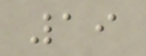19
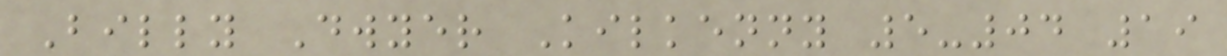Billy Dwyer Kilkenny 5-04 19
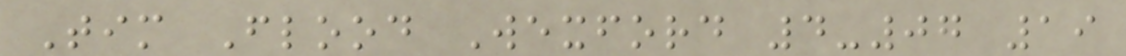Tim Flood Wexford 4-07 19
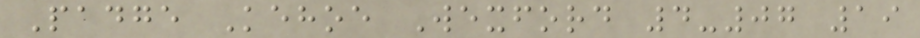Padge Kehoe Wexford 4-07 19
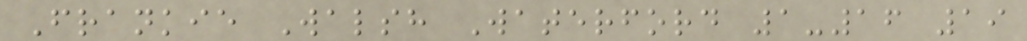Frankie Walsh Waterford 1-16 19
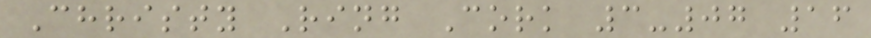Christy Ring Cork 3-07 16
